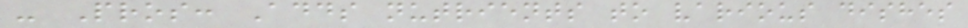- Pros: Adds nutrients to various dishes
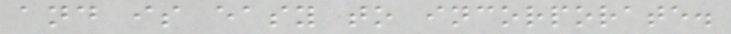and is easy to incorporate.
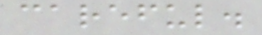careful.
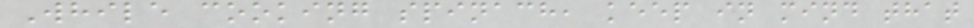While cooking spinach, keep in mind that
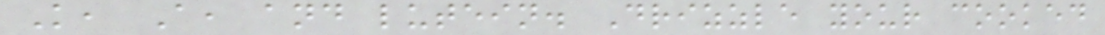K, A, and lutein. Drizzle your cooked
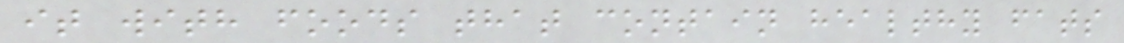it with foods that contain healthy fats
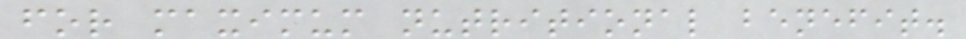for maximum nutritional benefit.
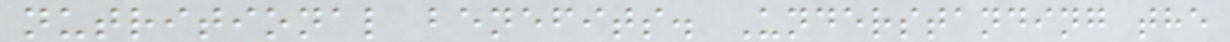nutritional benefits. Understanding the
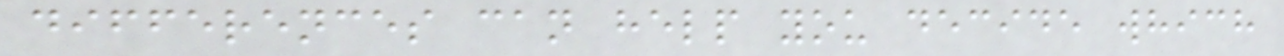differences can help you decide which
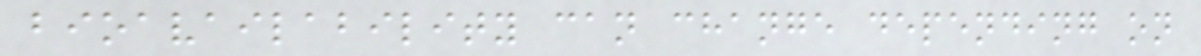bioavailability can change depending on
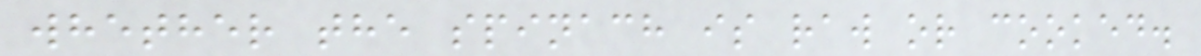whether the spinach is raw or cooked.
